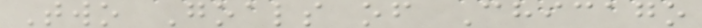Two Goals of Chicago
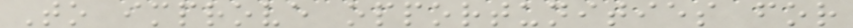To improve opportunities for
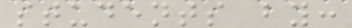students by:
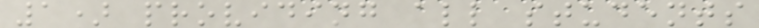1) providing all students
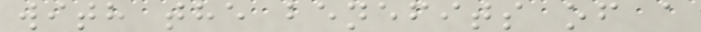with the benefits of a
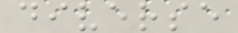diverse
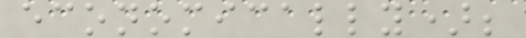economically);
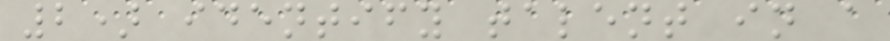2) identify talent in a
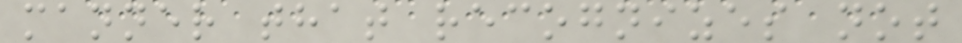manner that recognizes not
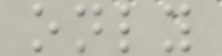only
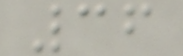36
